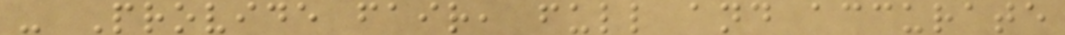- Provide fair, full and accurate
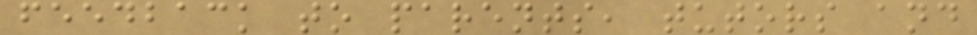feedback to parents, tutors and
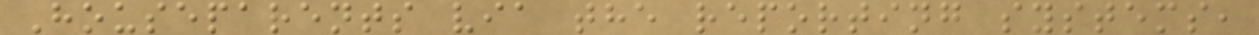Houseparents via the reporting systems,
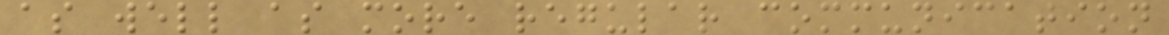as well as more regular communication
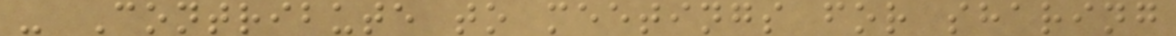- Contribute to meetings for sharing
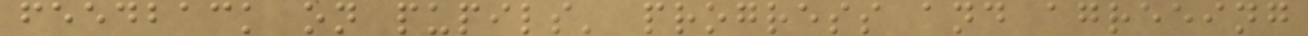feedback on pupils' progress and agreeing
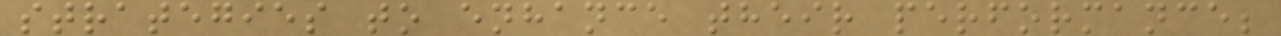strategies to enhance their performance;
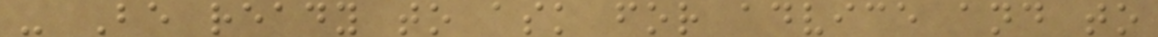- Be ready to ask for advice and to
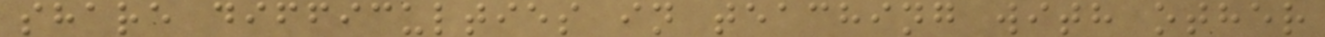share difficulties in teaching with other
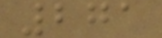271
